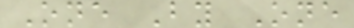One By One
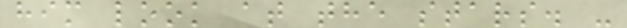him look at the stars. -
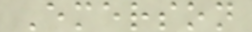Emerson
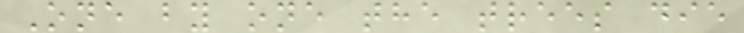One by one the trees die
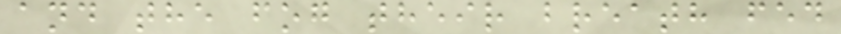and the fog their breath fed
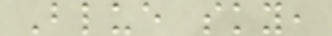Blue sky,
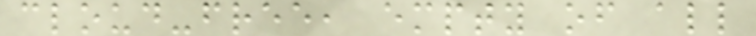cloud-free, empty of all
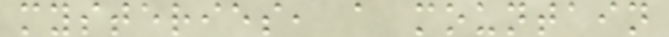mysteries, a mountain
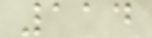114
